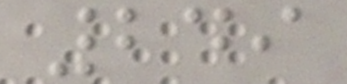249
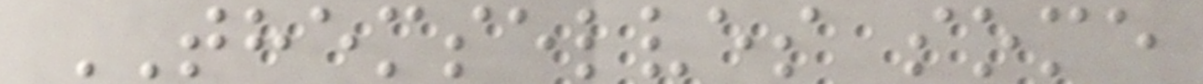THEMSELVES some
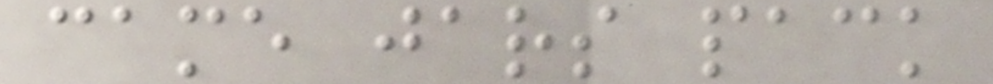came jars pack
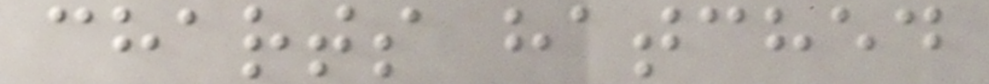charts hatched
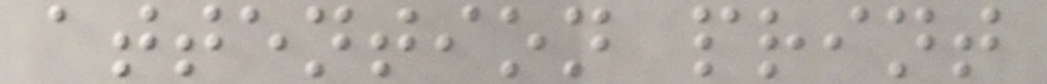attention print
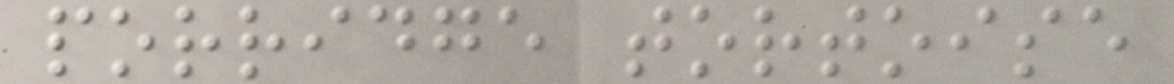porridge tortoise
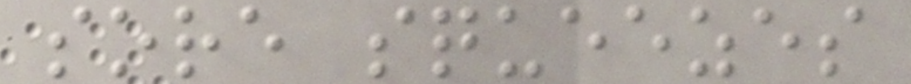sore squeezes
